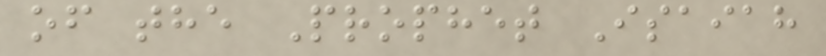of the Prophet Isaiah
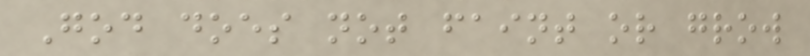God does not faint or grow
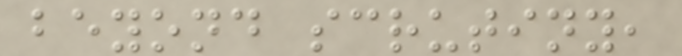beyond scrutiny,
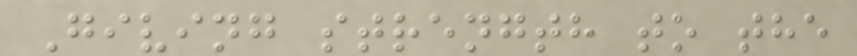Giving strength to the
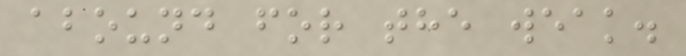abound for the weak.
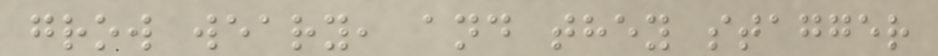grow weary, and they stagger
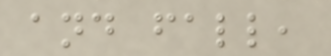and fall,
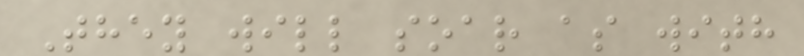They will soar as with
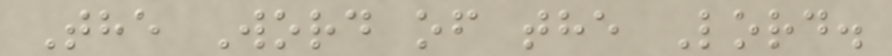The Word of the Lord.
